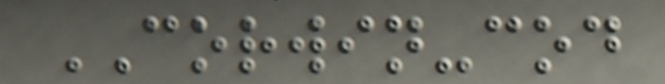CORWIN-cod
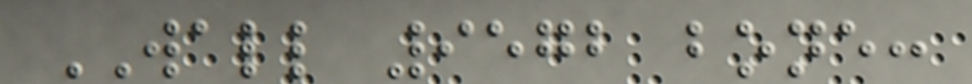WALL 9572 bone:
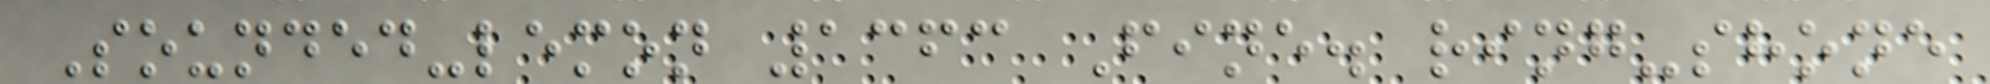Sounded-lemon 1363 Fine. ring-shone
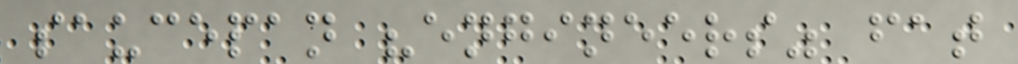saucepan "engineers" fat
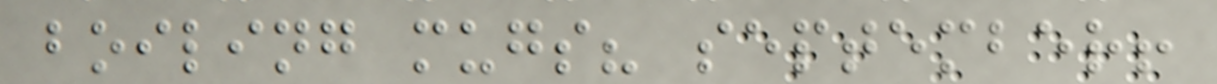boiling mugs? september!
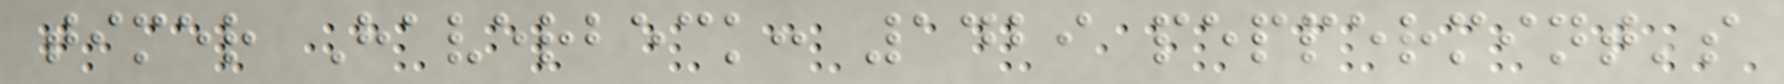timer Haverbeck: 1429 peppermint's
